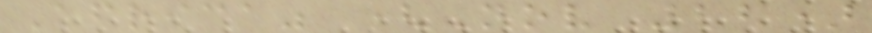Africa" (Nov 22)
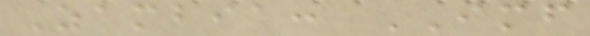Zambia: IMF
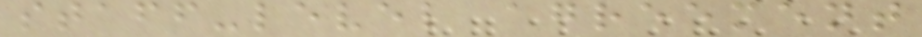staff-level agreement
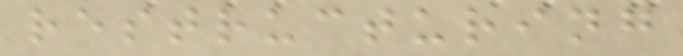restructuring
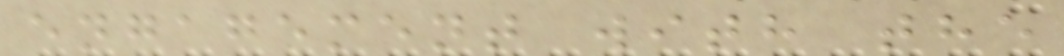engagement with the
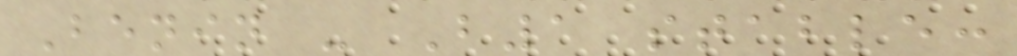Benin - B1 stable:
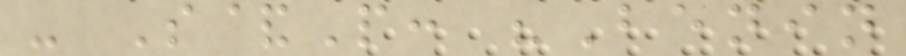- S&P: "Benin
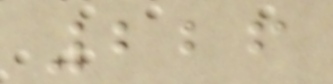226
